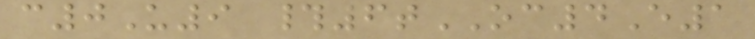c0U9 #6tOC4E1
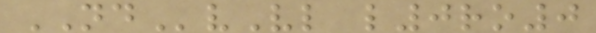NDvVl l0ro0
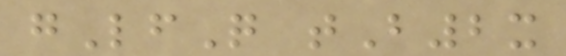gLfQ tB2x
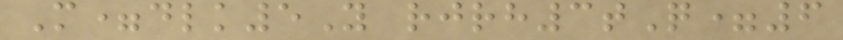M=dlk5Y rjrh3tQ=6
